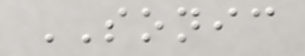SONIC
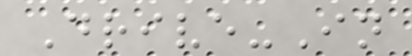Drive-In
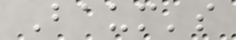Baum's
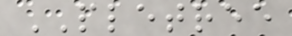PLETREE
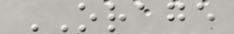ORAGE
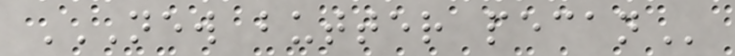NEW BUTTER PECAN
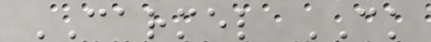CARMEL CK
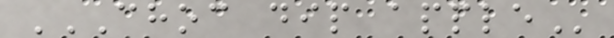CHOC DIP APPLE
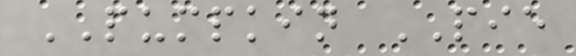PUMPKIN PIE
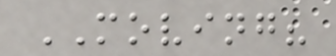MOVING?
